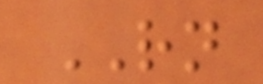RN
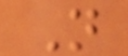N
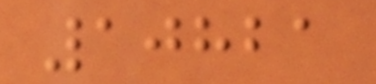10821
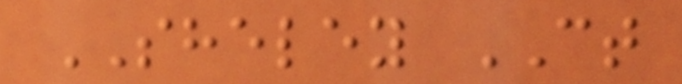SHELEY CT
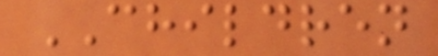CHILDREN
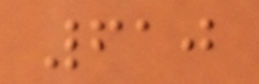610
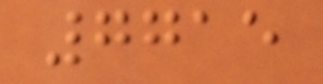7715
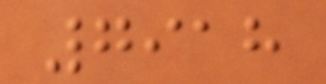7918
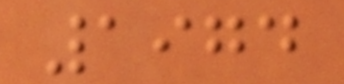1974
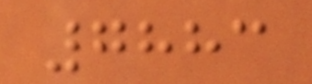7883
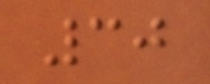30
